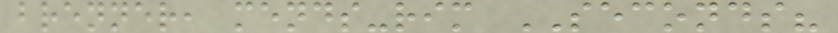brenner, mends-rim SECONDS?
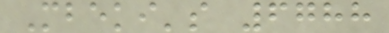Mbeki's 6788
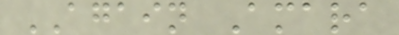AGAIN Amara
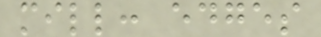mill: edges
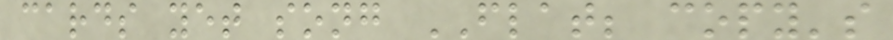cards yet song FLAT; copy's
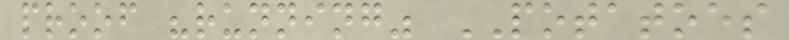proof "running" POTATOES
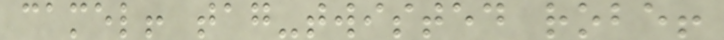camel! tag-twisted robe!
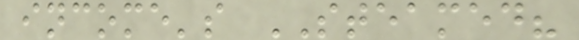income's STEAMED?
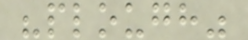"plough"
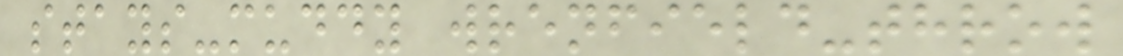stays-muddy wrenfield-throw
